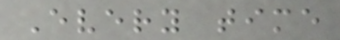Every time
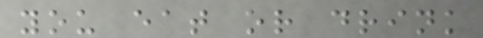you eat or drink
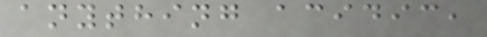anything acidic,
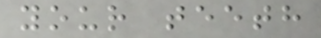your teeth
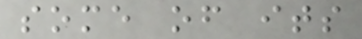some of its
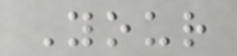Your
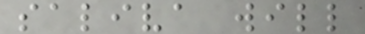saliva will
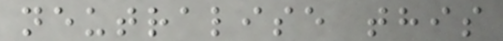neutralise this
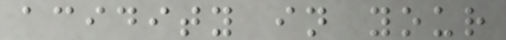acidity in your
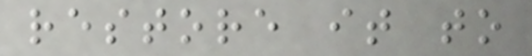restore it to
